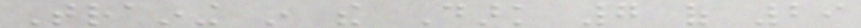Training in the Dark 7 of 29
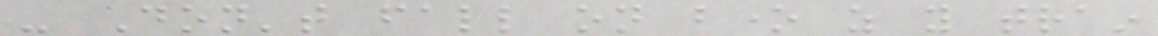- Don't fall on bone as you train
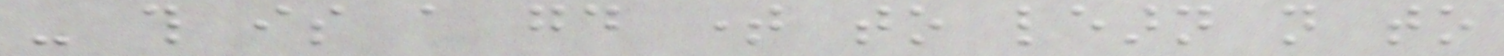- this is a good time to learn not to
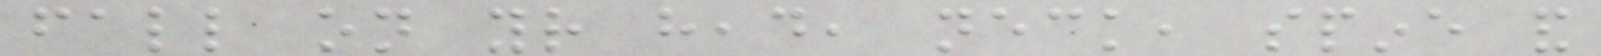fall on your head, neck, spine and
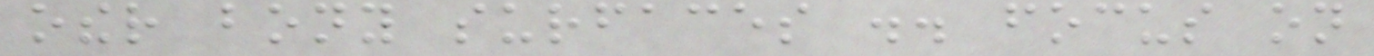other bony surfaces .. focus on
